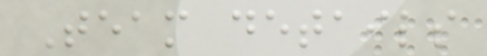Team details
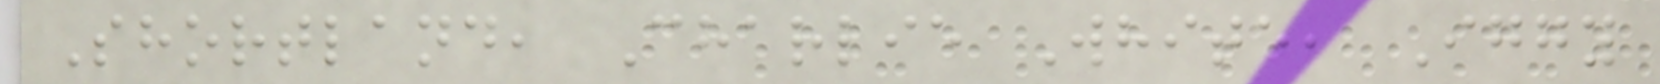Shortland, Charlie White, Iggy
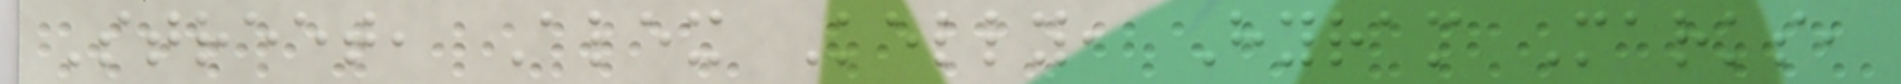Street, Alex Kelly, Hyram Marks,
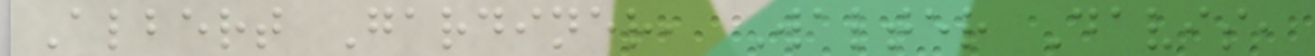Albert Gardiner, Walter Davis,
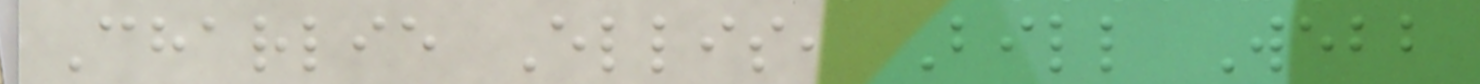Charlie Ellis, Bill Webb
